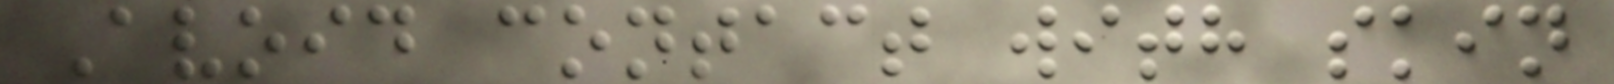Avoid contact with skin
